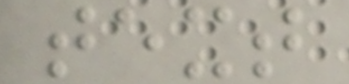text
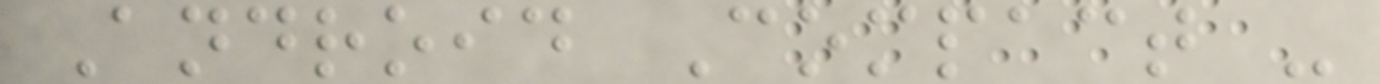Android Compact -
